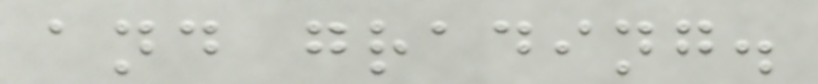and grading.
